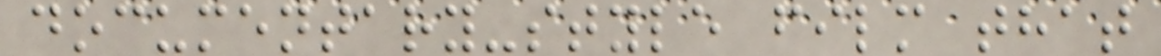documentary-style film that
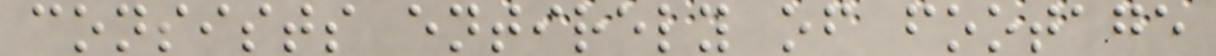consists entirely of footage
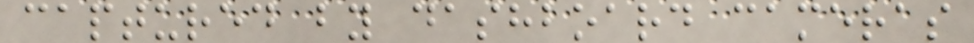captured by dashboard cameras
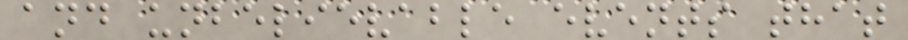and unbelievable events that
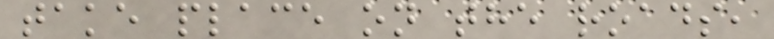take place on the roads,
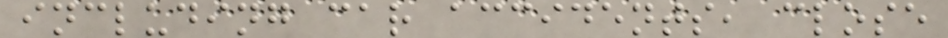including car accidents, close
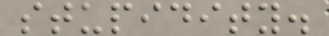stupidity.
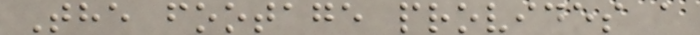The footage provides a
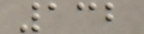132
